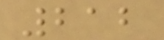212
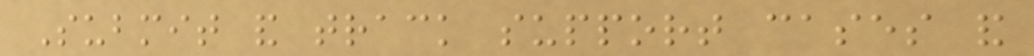Submit and track support cases and
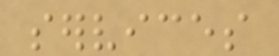services
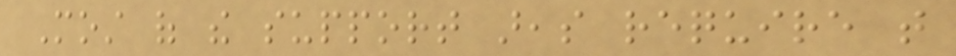Most of the support areas require that
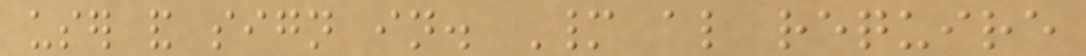user and sign in. Many also require
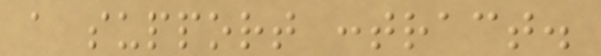a support contract.
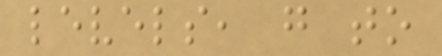levels, go to
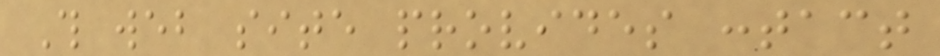This web site provides contact
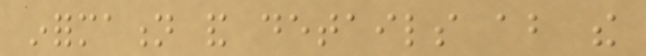information and details about the
